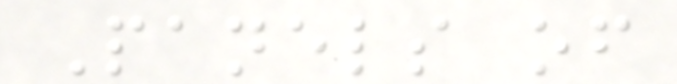Panels of
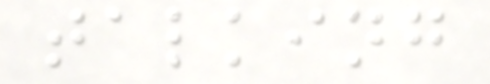talking
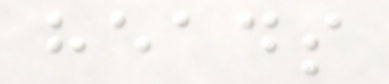heads
